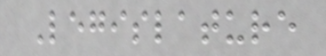Legislature
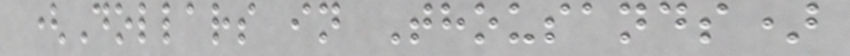(Dollars in Thousands)
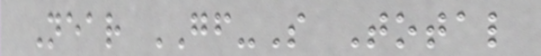Near GF-S Total
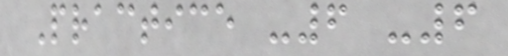Practice -6 -6
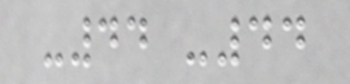-44 -44
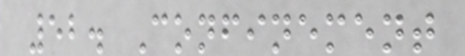52. Confinement
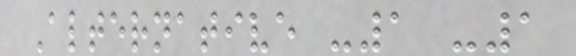Alternative -1 -1
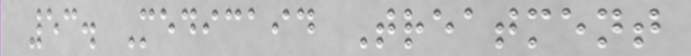53. Medicaid Treatment
